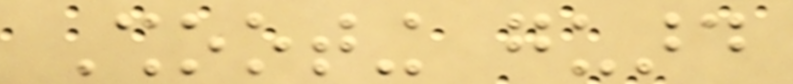Shooting guard
